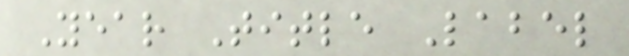Year Title Label
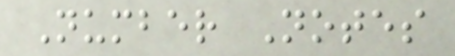Number Notes
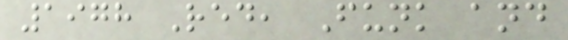1978 Red, Funk and
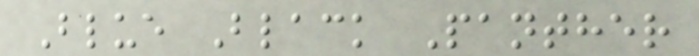Blue Black Panther
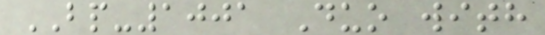BP-1001 Duo with
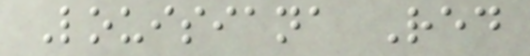Louisiana Red
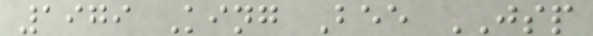1979 King Bee JSP
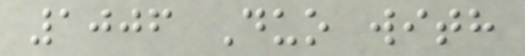1006 Duo with
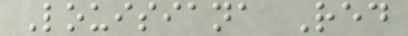Louisiana Red
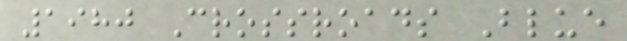1980 Crossroads Blue
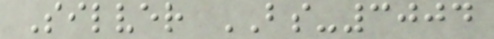Silver BS-3004
